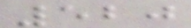520
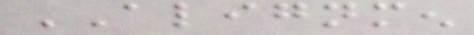ALIGNMEN
